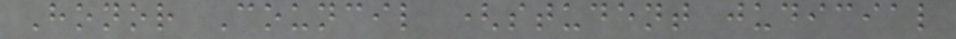Honor Council (student judicial
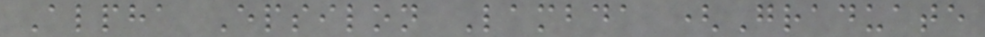Alpha Epsilon Lambda (Graduate
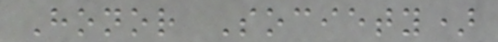Honor Society)
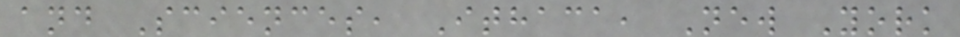and Sciences, Ithaca, New York
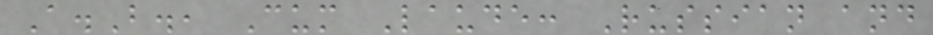A.B., Cum Laude: Russian and
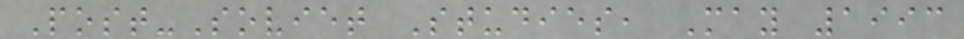Post-Soviet Studies, May 1993
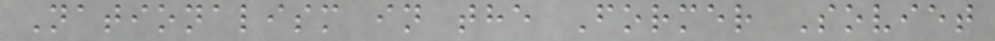Nationalism in the Former Soviet
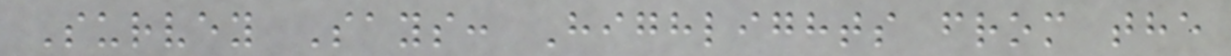Survey Says: Highlights from the
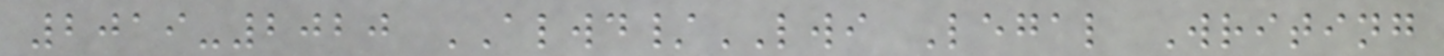2019-2020 ALWD/LWI Legal Writing
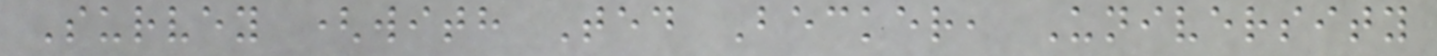Survey (with Ted Becker, University
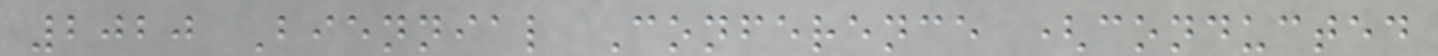2020 Biennial Conference (conducted
